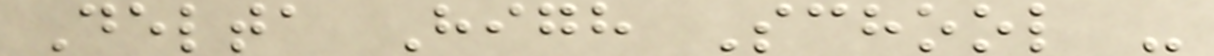Delta High School -
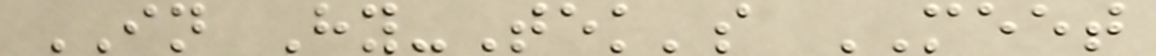IN Hy-Tek's MEET
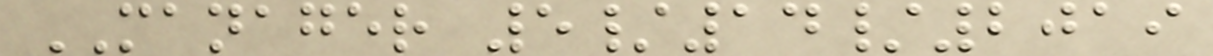MANAGER 5/14/2019
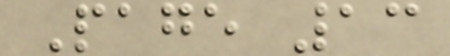Page 13
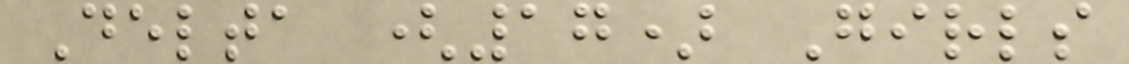Delta (17) Girls
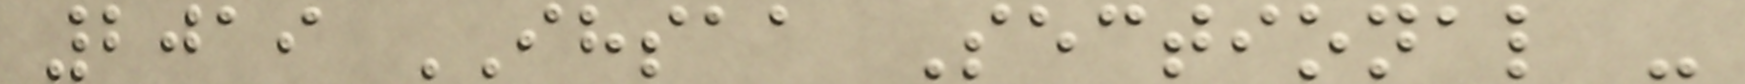2019 IHSAA Sectional -
